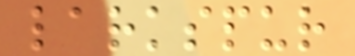larkspur
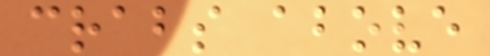crabs above
